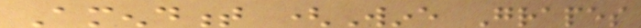Amendment (Wine Grapes
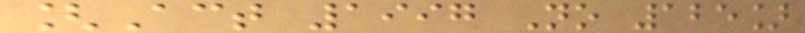[Act 1997 No 125]
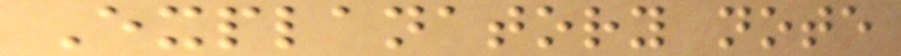Explanatory note
